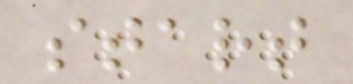start
